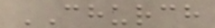CHURCH
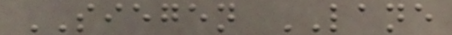SIEGEN LANE
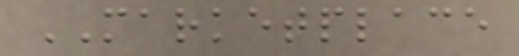MARKETPLACE
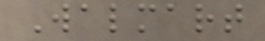Walmart
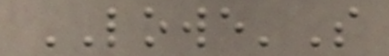LOWE'S
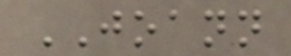JOANN
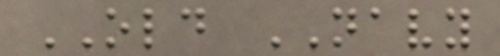OLD NAVY
